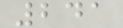241
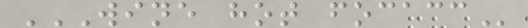WINE HOT FOCACC
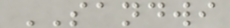SANDWI
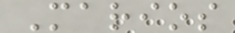Marios
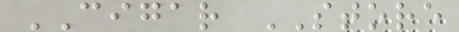CIGAR STORE
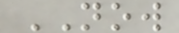NOW
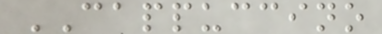CAPPUCCINO
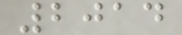2014
